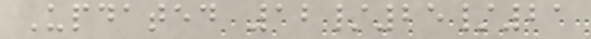Updated 12/25/21
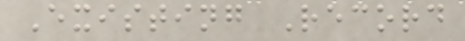Existing Record
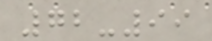72-99
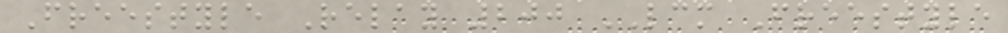Freestyle Relay 200 LCM Freestyle
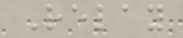Relay
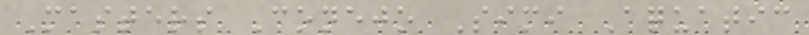Masters Conejo Simi Aquatic
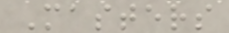Masters
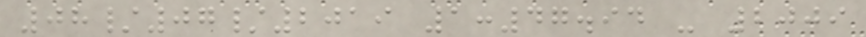08/07/2019 1:47.94 - 2009
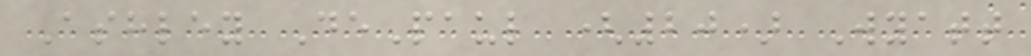Ashley DePaul (20) Wyatt
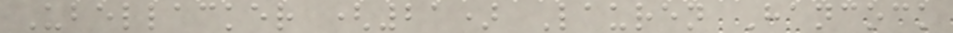Ubellacker (21) Lauren Hancock
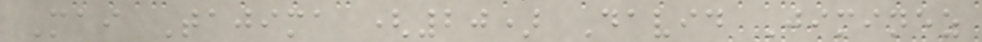Mai Tajima (20) David Jiminez
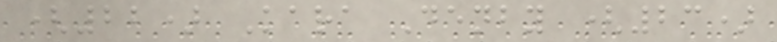(22) Kara Denby (23)
